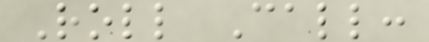Roll Call:
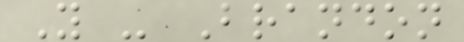Y - Brandon
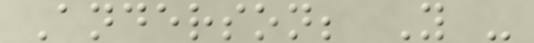Anderson; Y -
